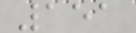151
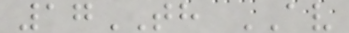17TH AV
